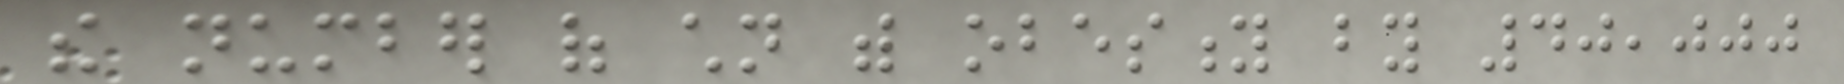the number of children with obesity by 40,000
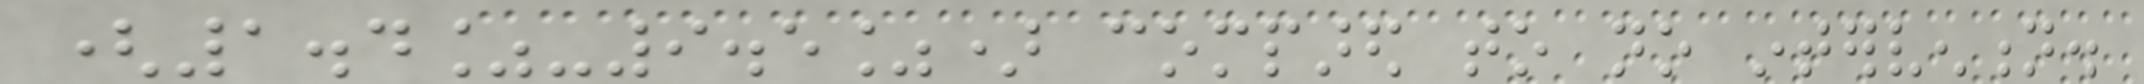(1.4%-9.5%) compared to no intervention.
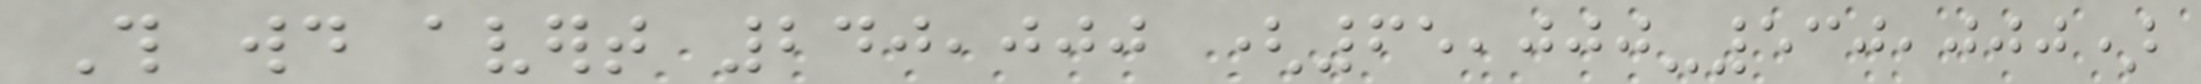This would avert 240,000 (65,000-530,000)
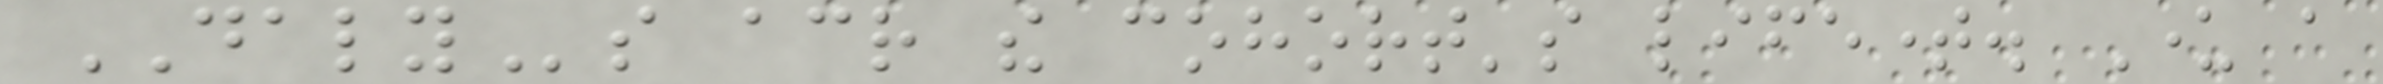DALYs across the cohort's lifetime. Under a
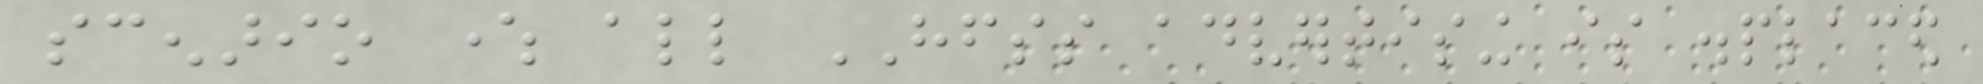scenario where all HFSS advertising is displaced
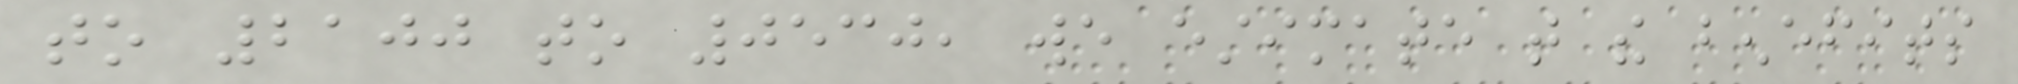to 2100 to 0530, we estimate that the benefits
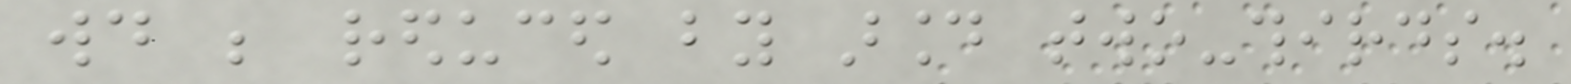would be reduced by around two-thirds.
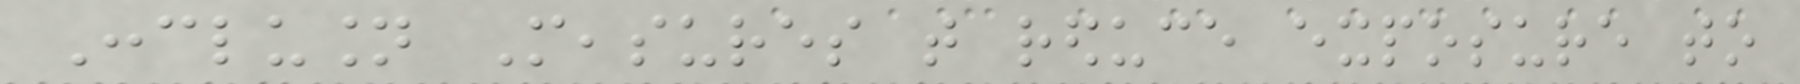Conclusion Measures that reduce exposure to
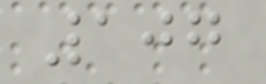107
